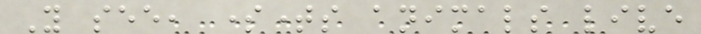You see, sometimes animals live
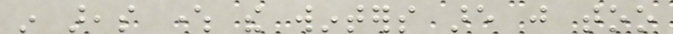in areas where the winters are just too
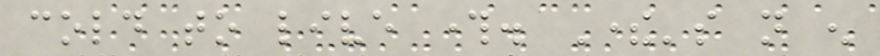cold to live through. There's not enough
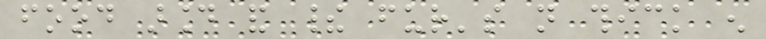food around and their fur's not thick enough
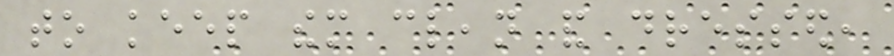to keep them clean and dressed,
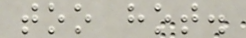too hot.
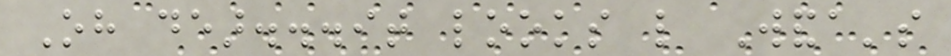Oh dear...it looks like Wanda's
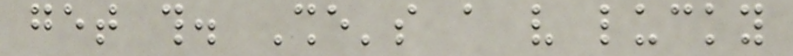get this. She's a very lucky
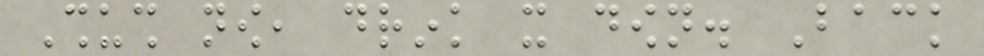Shush now, drink it down. Back
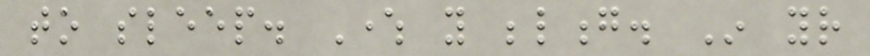to sleep. Where you belong. In your
